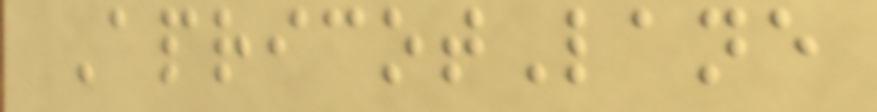ApricotLane
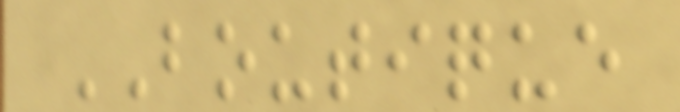BOUTIQUE
